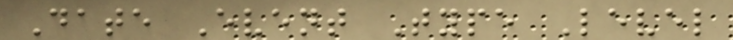Date Event Type Level
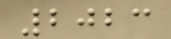2023
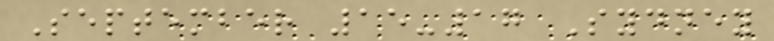September 15-17 Sydney
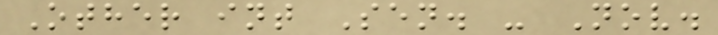Other int Sen. - Nov.
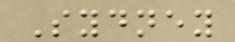Sydney
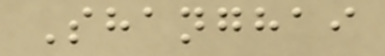Shanghai
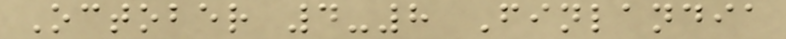October 4-8 Finlandia
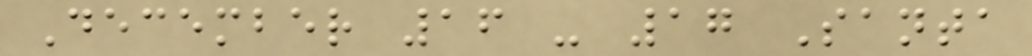December 16 - 17 Santa
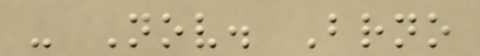- Nov. Brno
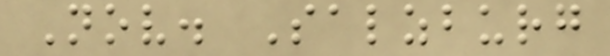Nov. Salzburg
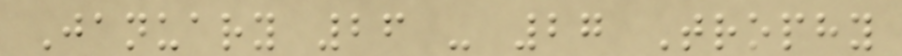January 26 - 27 Trophy
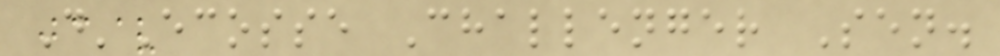D'Ecosse Challenger Sen.
